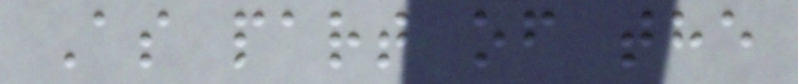As part of the
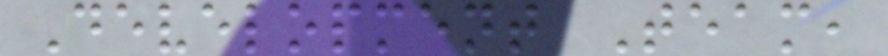Development Team,
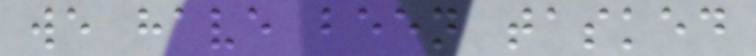we have been tasked
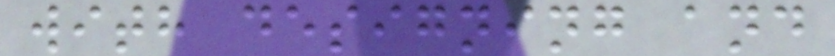with designing and
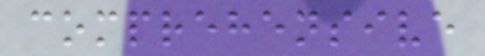comprehensive
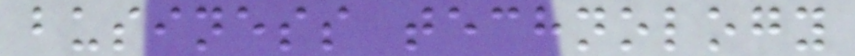business technology
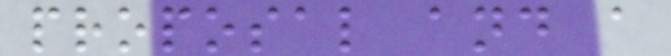proposal and a
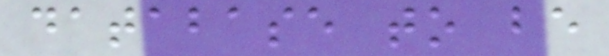database to be
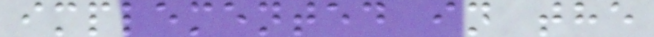implemented in the
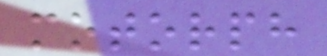motorph
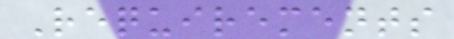Requirements
